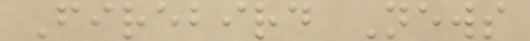Firebird News
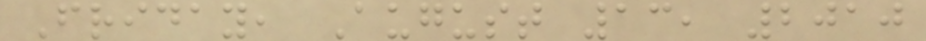Friday, August 13, 2010
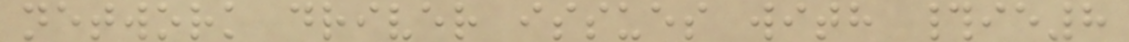network driver issues with #ie8
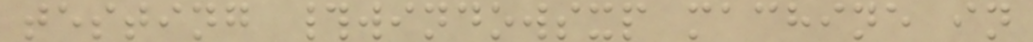testing #windowsxp machine in
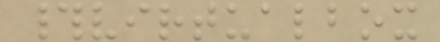#virtualbox
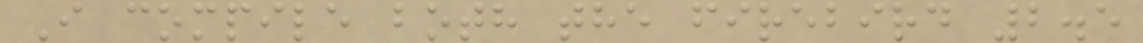I compile both the firebird 2.5
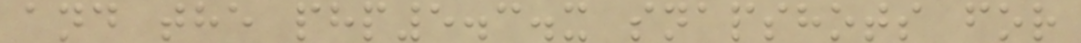and the php5.3.x snapshots for
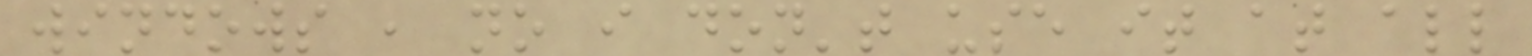windows , no i don't use it at all
